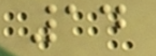14
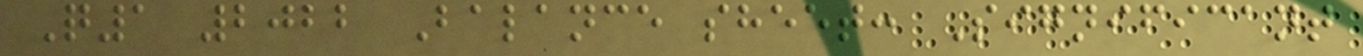Q1 2022 Balance sheet: Significant
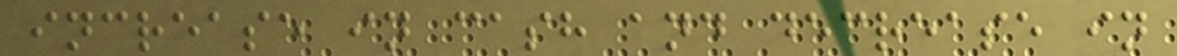increase in cash and decrease in
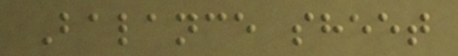Balance sheet
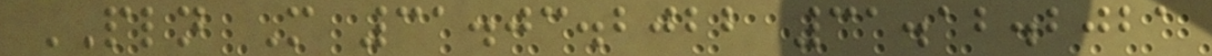PLN M 31.03.2022 31.12.2021
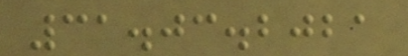31.03.2021
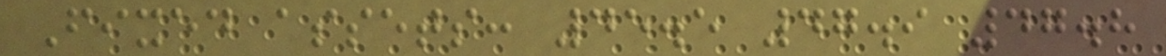Fixed assets: 45.5 47.9 47.8
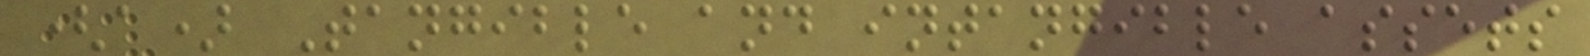(a) Tangible and intangible assets
